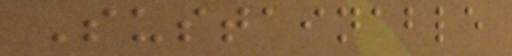Sustainable
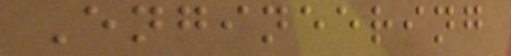Engineering
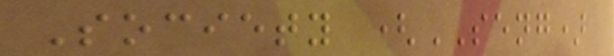Society (SENG)
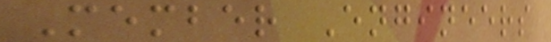Member Engineers
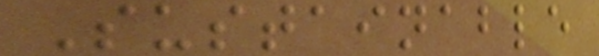Sustainable
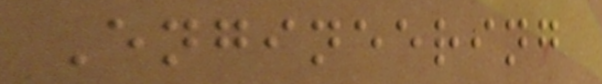Engineering
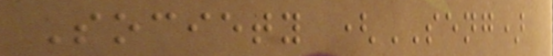Society (SENG)
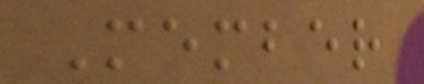Member
